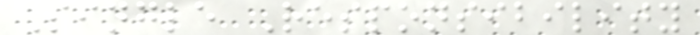Single Responsibility
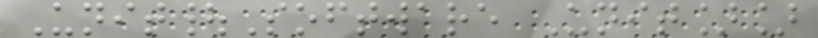Unit|Software Unit]]
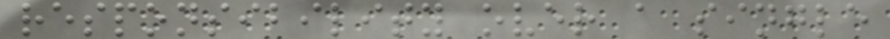responsibility over a single
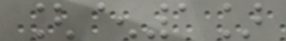[^1]
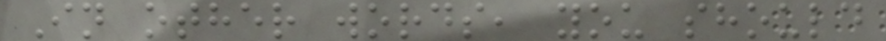In other words, you should
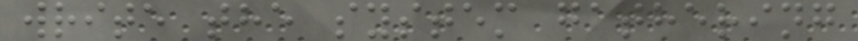write the system gathering
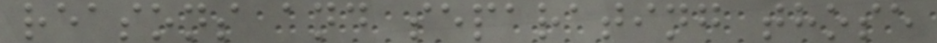reasons and separating those
